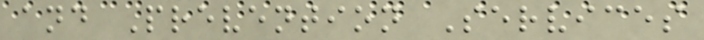and Prevention Services
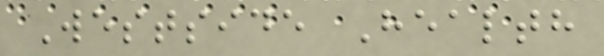Westside Health
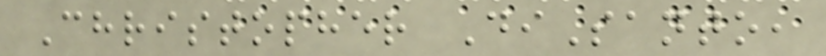Christopher DiSanto,
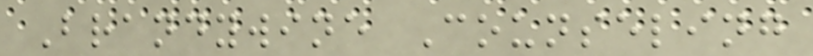Brandywine Counseling
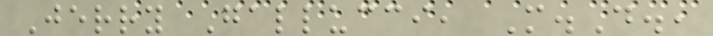Jerry Gallucci, M.D.,
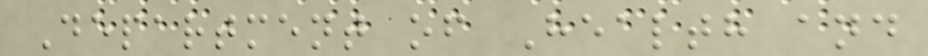Department of Health and
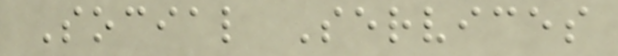Social Services
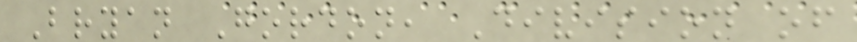Bryan Gordon, Division of
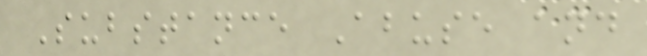Substance Abuse and
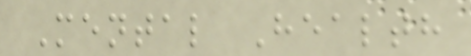Mental Health
